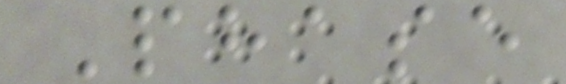Phase
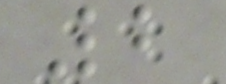2
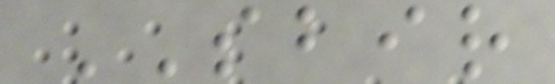SBIR
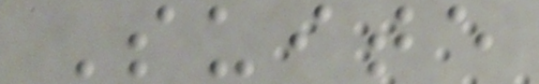Suite
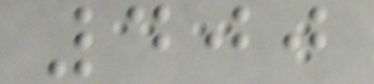400
